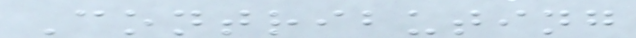Contributing
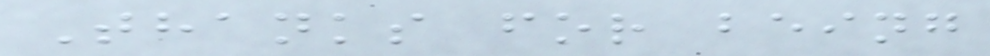Thanks for being
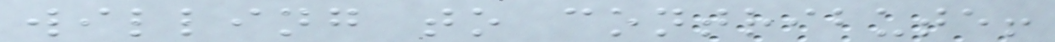willing to contribute!
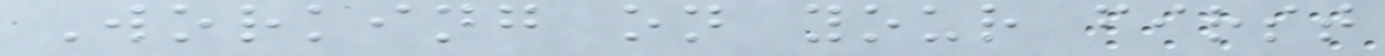Working on your first
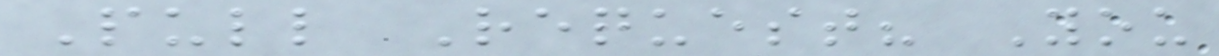Pull Request? You
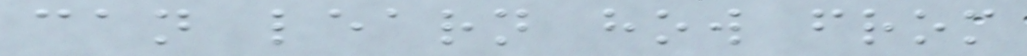can learn how from
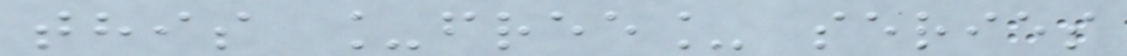this _free_ series
